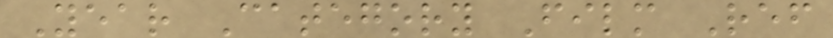Year Category Film Ref
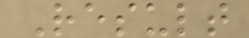Result
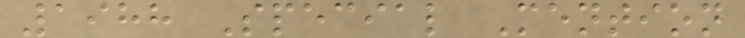1988 Special Mention
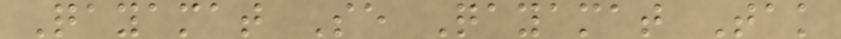Qayamat Se Qayamat Tak
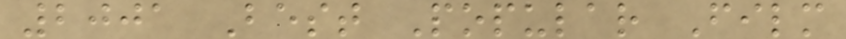2001 Best Popular Film
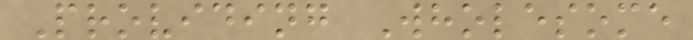Providing Wholesome
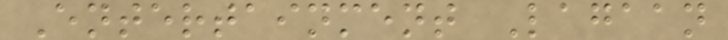Entertainment Lagaan
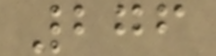276
